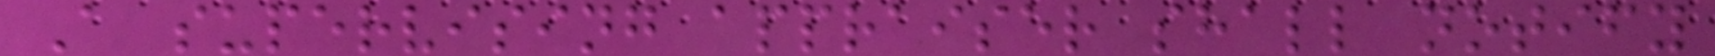A supervising appraiser shall notify
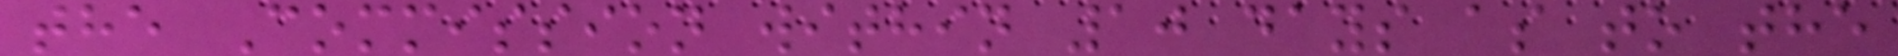the Commission within 10 days as to the
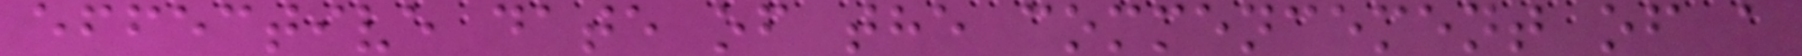effective date of the commencement of a
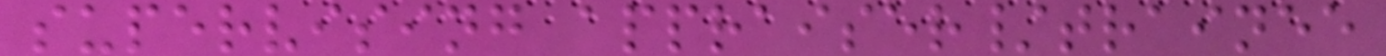supervising appraiser/trainee
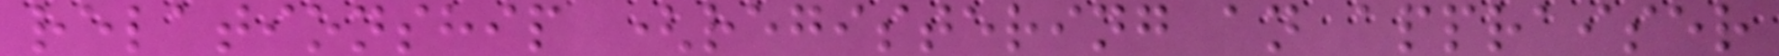relationship (registering an appraiser
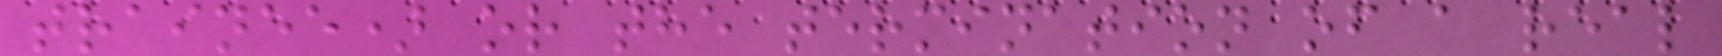trainee) or the termination of a real
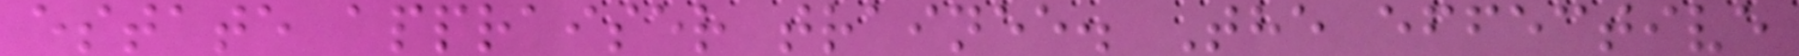estate appraiser trainee. The effective
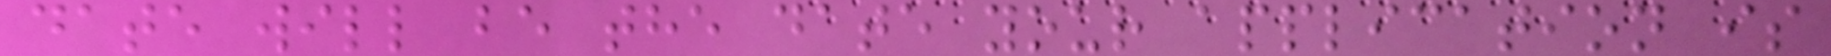date will be the date your application is
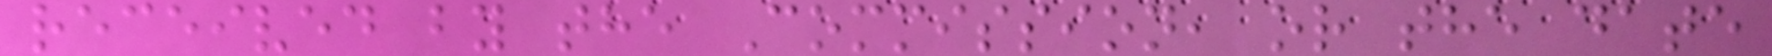received by the Commission, or the date
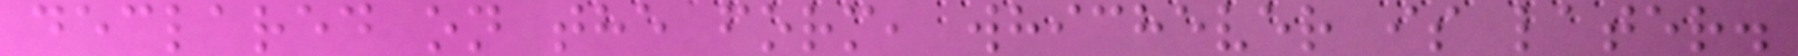declared on the form, whichever is later.
